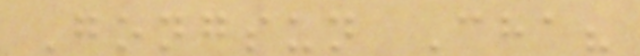Gongsun Cha?
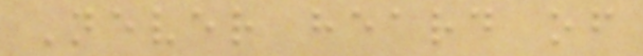Never heard of
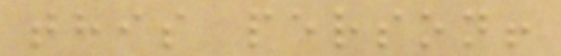this person!
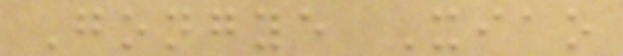Gongye Xiao
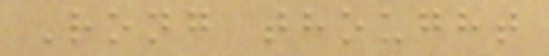Rong thought
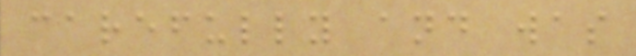carefully and was
